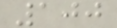100
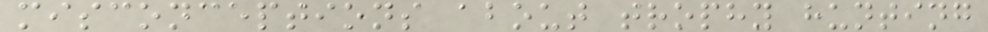misconceptions about trophy hunting
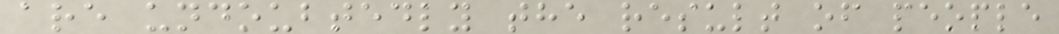are undoubtedly the result of people
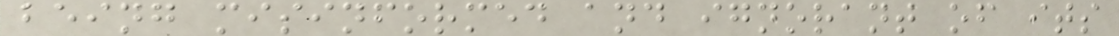being misinformed and ignorant of its
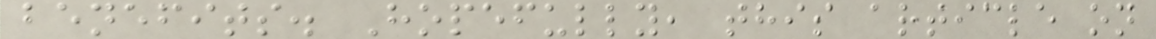benefits. Hopefully, this article on
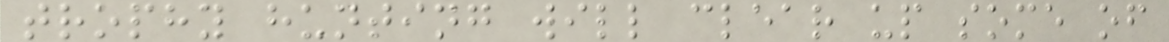trophy hunting will clear up some of
